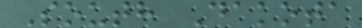South Dakota
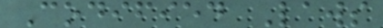Codified Laws
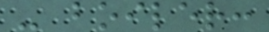- boiler:
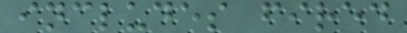includes fired
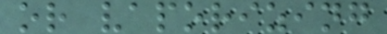or vaporizing
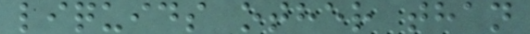liquids other than
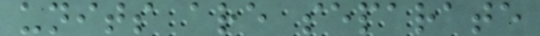units are separate
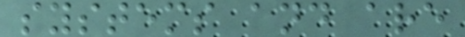systems and are
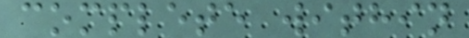complete within
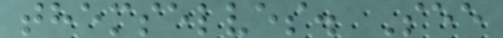themselves. See
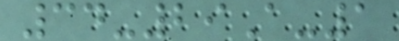34-29A-1
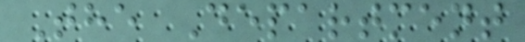The Department
